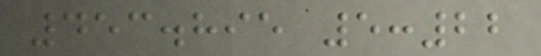453.895 5:22
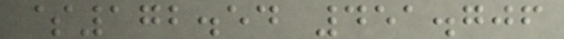$172.54 451.706
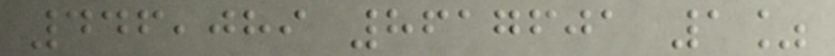446,089 8617601 1%
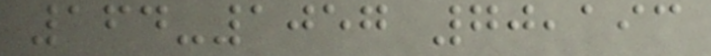164-1057 70,193
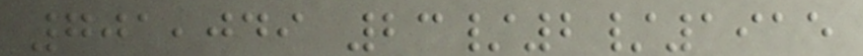701,049 23/2/1915
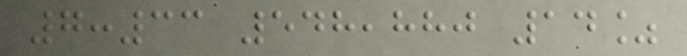7:33 548,880 14%
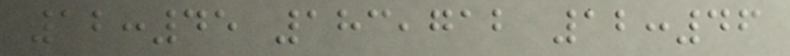12:45 183,712 12:46
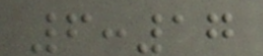6:17
